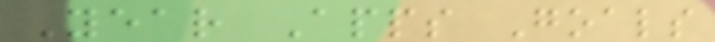Year Apps Goals
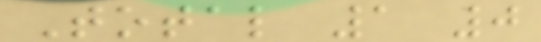Total 1 0
